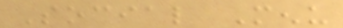Social Menu
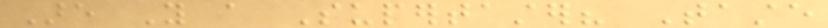Are You a Supertaster? Taste
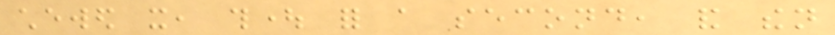chewed it, thought for a second, and then
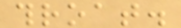throat.
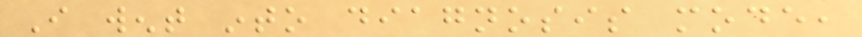I went into diagnosis mode,
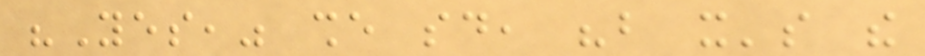"Yes," she said, "but it's the
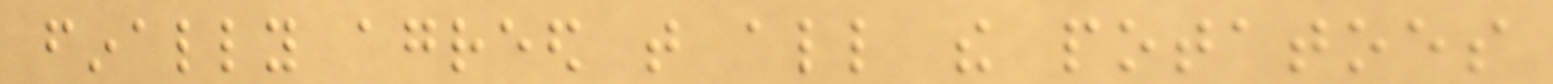finally agreed that all the potatoes
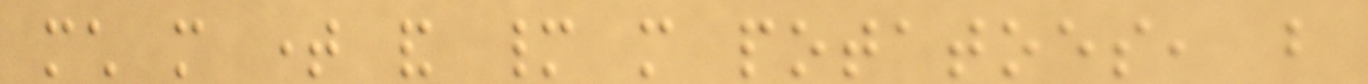much more time and many more potatoes, but
